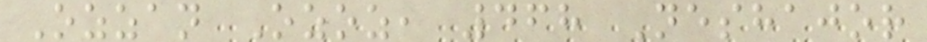Ozzan Ozoz, 468 Neshajor
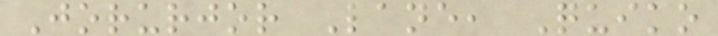Jorurjor Lane, Quiko
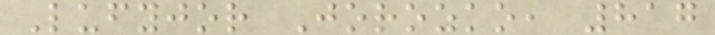Lufyjor Jorozko, 817
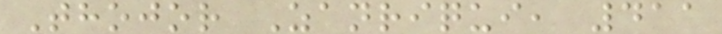Thojor Zanriqui, 411
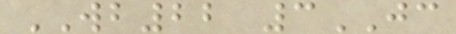WB22 3JC
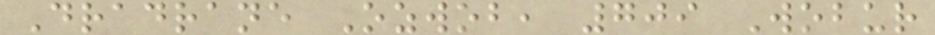Dradrane Ozwob, 709 Wobur
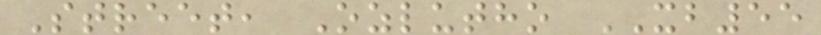Street, Ozlutho XB55
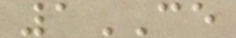1CE
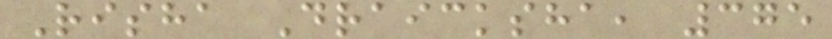Risha Draicksha, 375
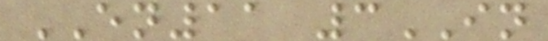EN11 3IN
